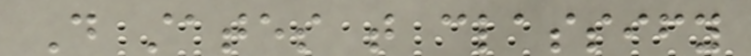Do states that classify
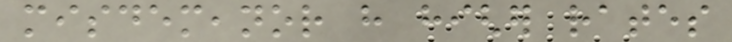misdemeanor have higher rates
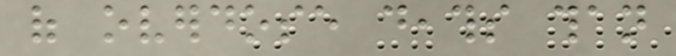of overdose deaths than
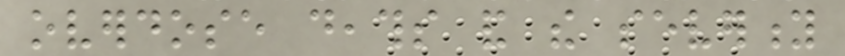overdose deaths and the severity
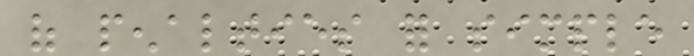of penalties for simple
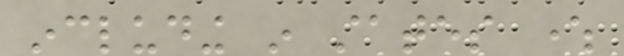including in states where
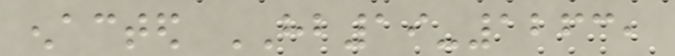enacted HB19-1263,
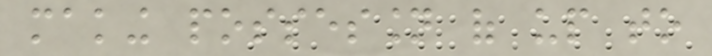making possession of up to
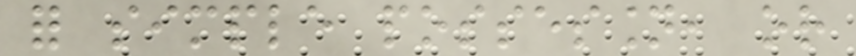for simple possession, or
